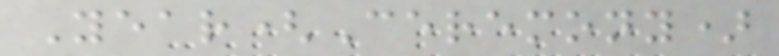Year(Ceremony)
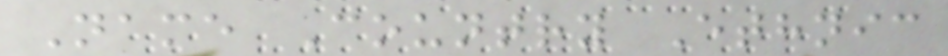Name Country Ethnic
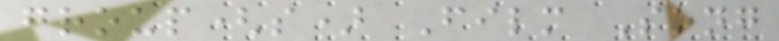group(s) Film Song
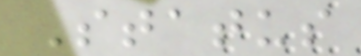Status
